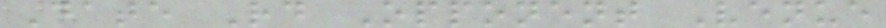Date Rd Opponent Venue
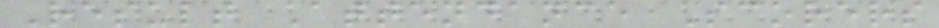Result Attendance Scorers
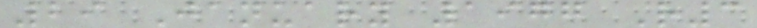29 January 1977 R3
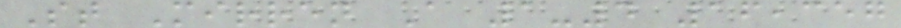St Mirren A 1-4 16,357
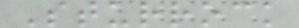Sturrock
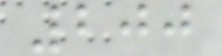200
